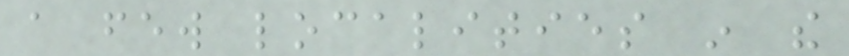a few localities in the
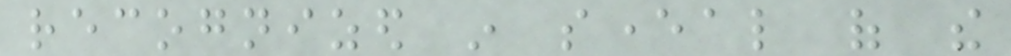recognized in several of the
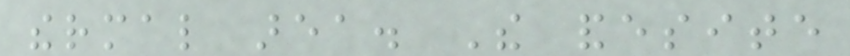thermal area. The andesite
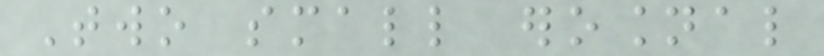Two small erosional
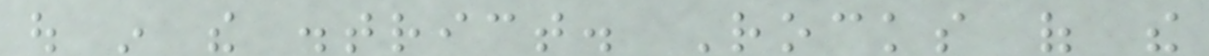out in the district. Rocks of the
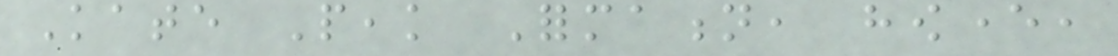Kate Peak Formation, however,
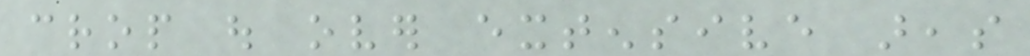crop out over extensive areas
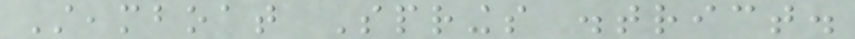Steamboat Springs district.
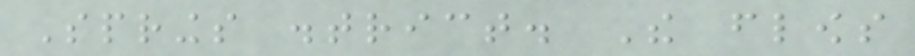Springs district. The flows
